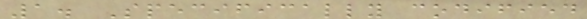1. Specifically codified
